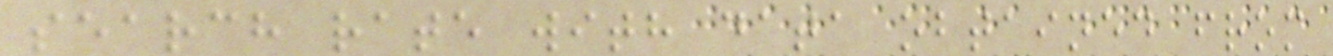search rate with data obtained from
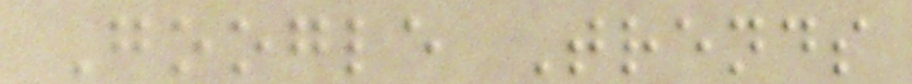Google Trends
